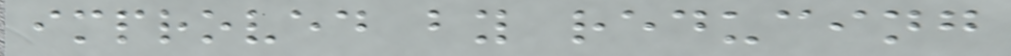improved by reducing
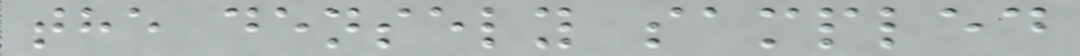the densely sampled
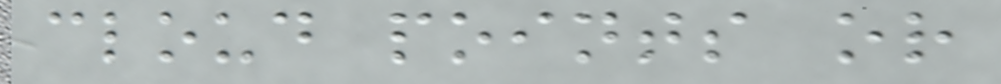cloud points or
